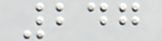247
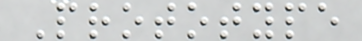Prototype
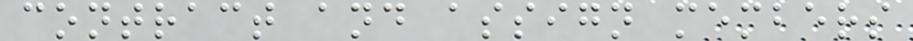contract and assign members
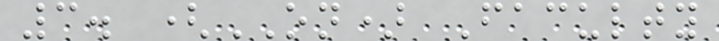3. (ON) Faculty
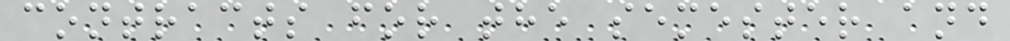contracts for the semester and
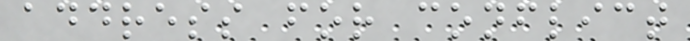address for conflict
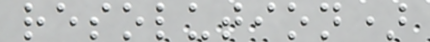resolution)
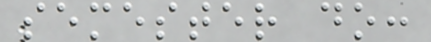semester do:
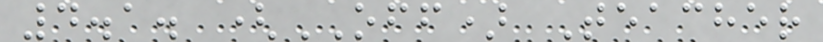4.1. (OFF) Teacher
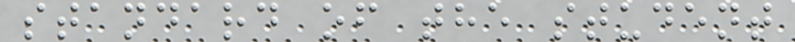standard of the student
